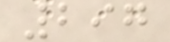297
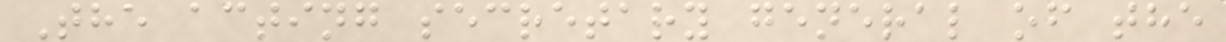The acting secretary general of the
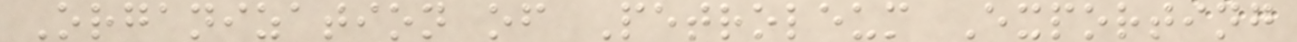Organization of Petroleum Exporting
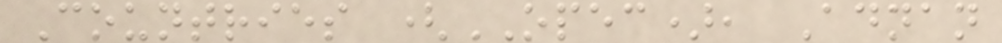Countries (OPEC), Adnan
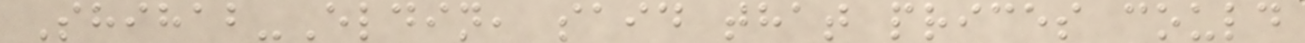Shihab-Eldin, said that prices could
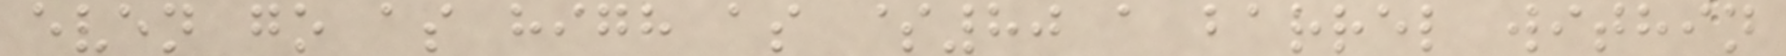even go as high as $80 a barrel within
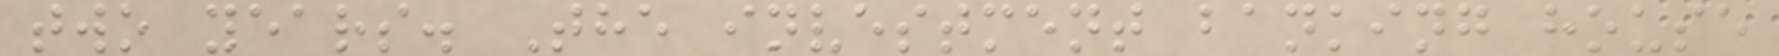two years. The investment banking house
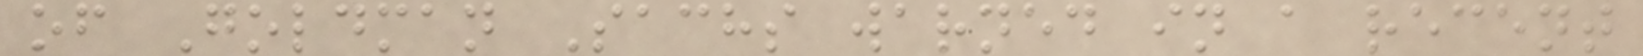of Goldman Sachs warned in a recent
